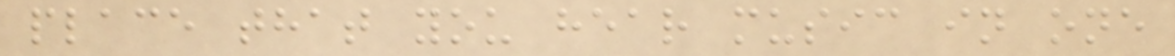place that you hear music in one
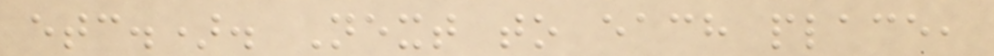etc.). Next to each place,
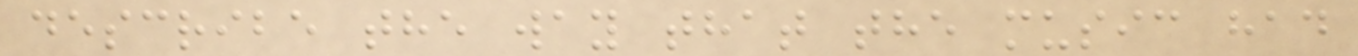describe the way that the music had
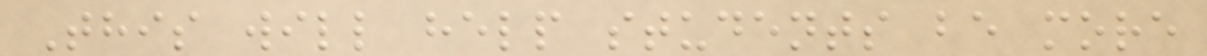This will help students be more
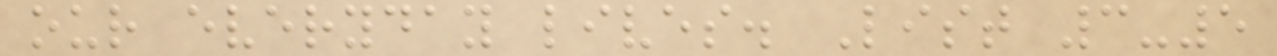our everyday lives. List 3-5
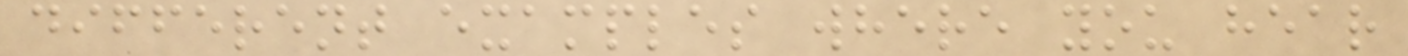different examples where you hear
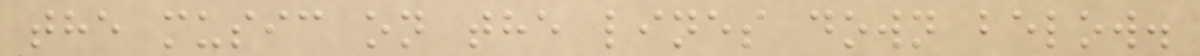the music on the lines down below.
